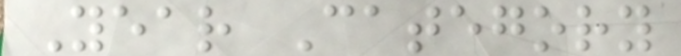Year Category
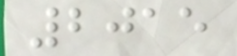2015
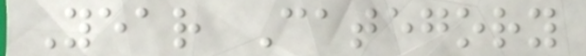Year Category
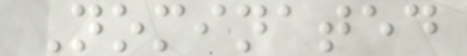Nominated
